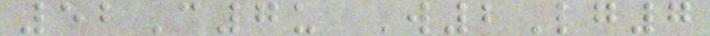52C7u W2Lg7
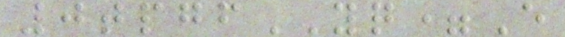0tpgfYQ=E
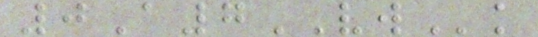0A7VWk
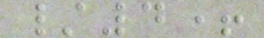/4+
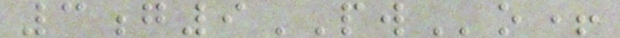3g9PWo+
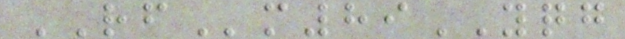RFm89YQG
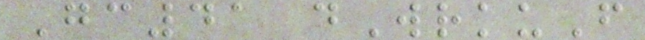Gc41 dWrkuF
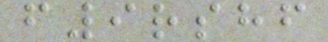f9rshf
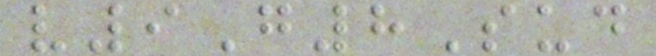v9G8Sud
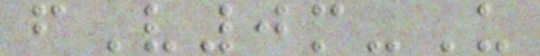fV0m-U
